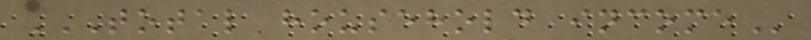TOTAL HOUSEHOLD INCOME
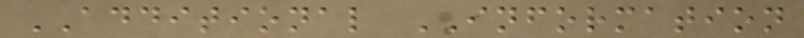ADDITIONAL INFORMATION
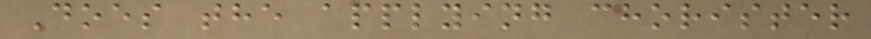Does the applying chorister
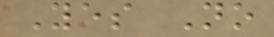Yes No
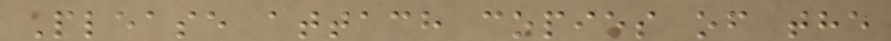Please attach copies of the
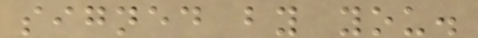signed by you.
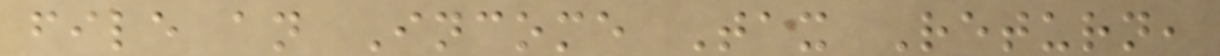file an Income Tax Return,
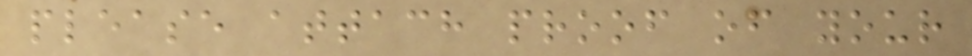please attach proof of your
